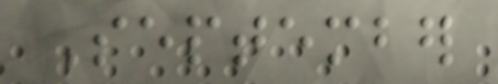September
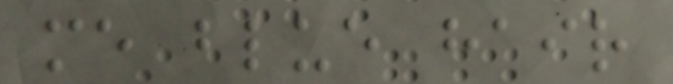me blue hair
